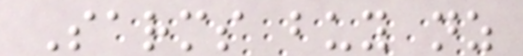Sarms buy nz
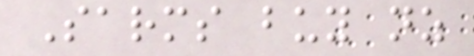Sarms buy nz
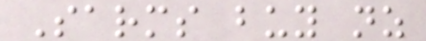Sarms buy nz
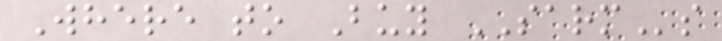Where to Buy SARMs
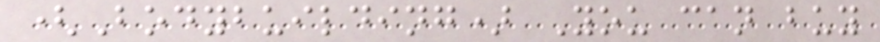(Bodybuilding) You can buy
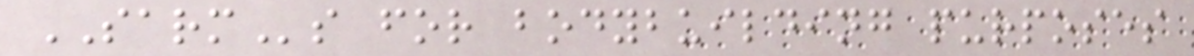SARMs for bodybuilding purposes
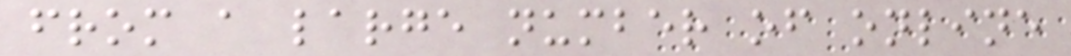from a large number of online
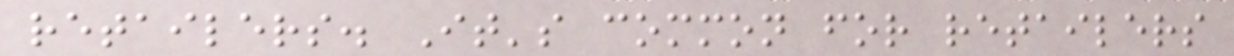retailers. It's common for retailers
